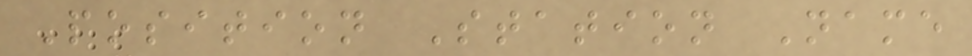Position Station Name
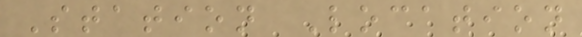Station Location
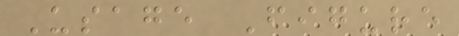Usage Figure
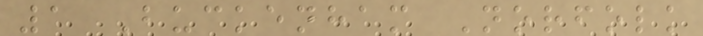1 Buckenham Norfolk
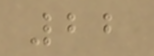22
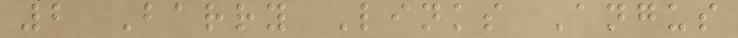2 Barry Links Angus
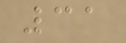31
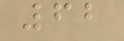62
